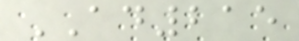AD215
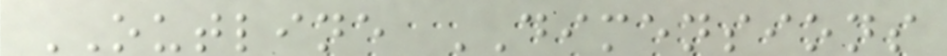OUTLINE DIMENSIONS
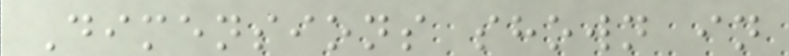Dimensions shown in
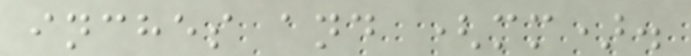inches and (mm).
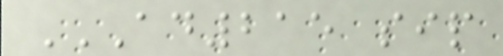AD215 SIP
